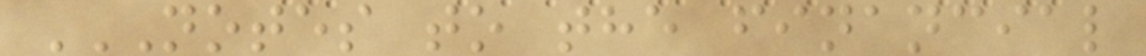NOTES TO THE FINANCIAL
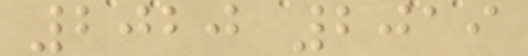2020 2019
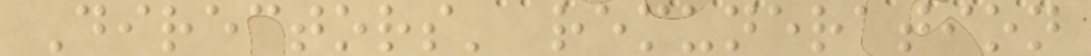Directors' remuneration
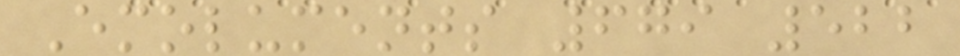Emoluments 679 522
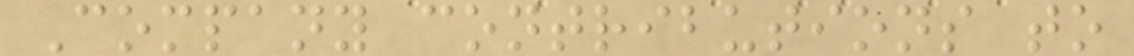Company contributions to
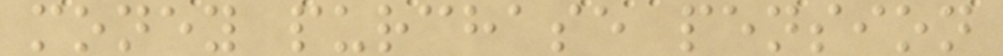money purchase pension
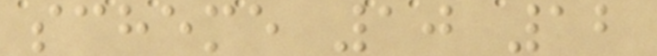scheme 10 12
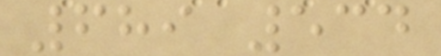689 534
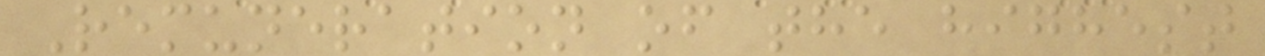Remuneration of the highest
